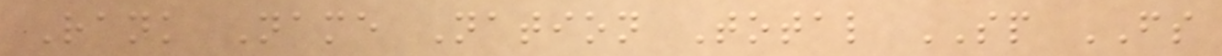Rank Name Nation Total SP FS
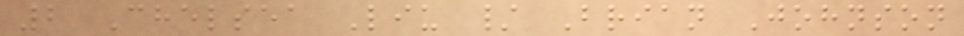2 Chelsea Liu / Brian Johnson
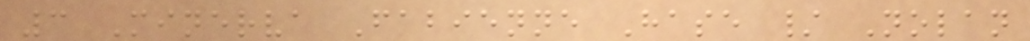3 Minerva Fabienne Hase / Nolan
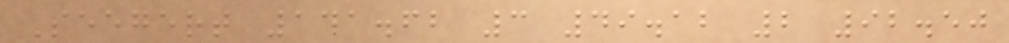Seegert 141.62 3 49.12 2 92.50
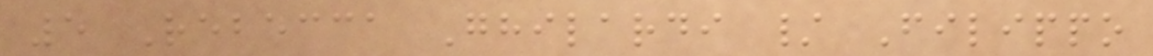5 Rebecca Ghilardi / Filippo
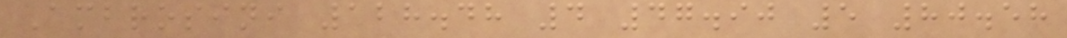Ambrosini 128.48 4 47.90 5 80.58
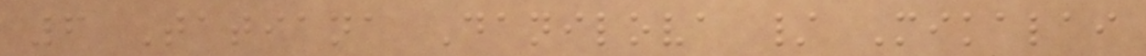6 Tatiana Danilova / Mikalai
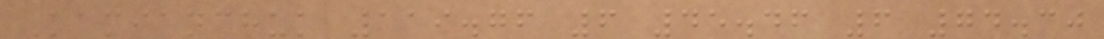Kamianchuk 119.76 6 45.46 6 74.30
